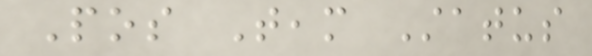Pos Team Status
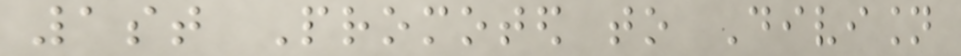1st Promoted to Division
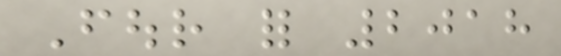Four for 2018
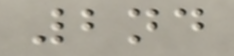2nd
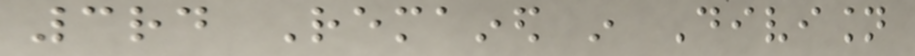3rd Remained in Division
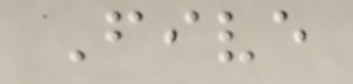Five
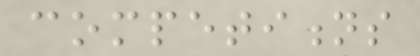competitions
